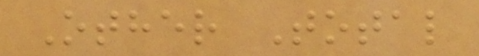Other Total
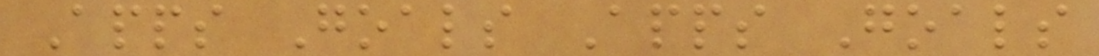Apps Goals Apps Goals
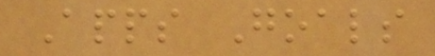Apps Goals
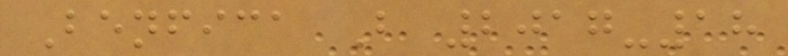Benfica B 2017-18
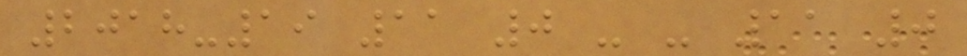2018-19 11 0 - - 11 0
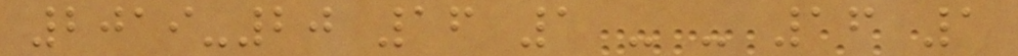2019-20 16 1 - - 16 1
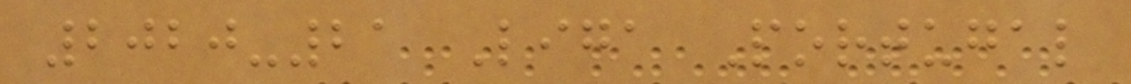2020-21 Liga Portugal
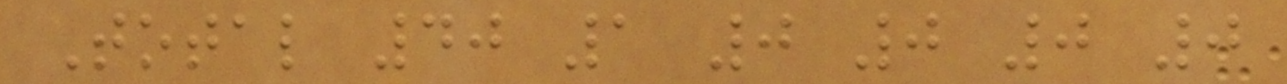Total 40 1 0 0 0 0
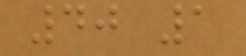40 1
